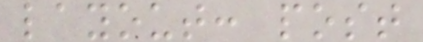layout: post
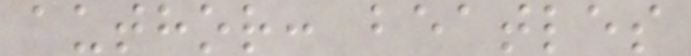author: beatles
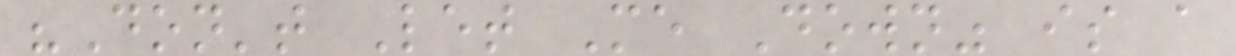"Don't Let Me Down" is a
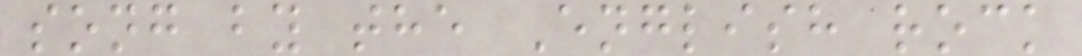song by the English rock
